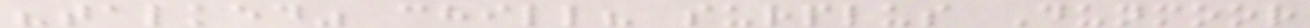"talked" chill? surplus Dunmoor
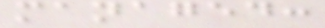managed:
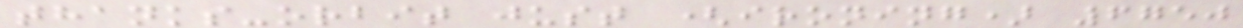thanks-orbit just (ironing) 6750
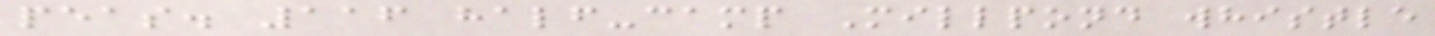peas. 116 half-camp Millpond whistle
